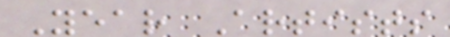Year Artists
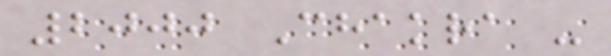2000 Chakra -
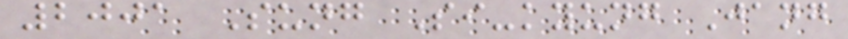2001 Sung Si-kyung Jang
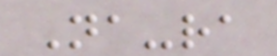Na-ra
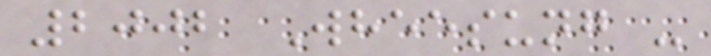2002 Wheesung -
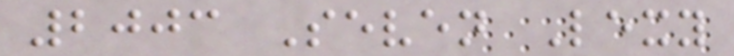2003 Seven Lexy
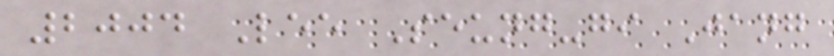2004 Lee Seung-gi Jang
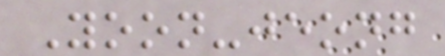Yoon-jeong
